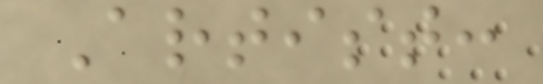Artist:
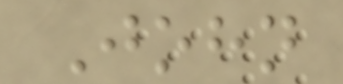John
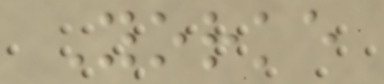Yorke
